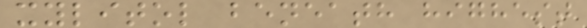xylitol beneath highest
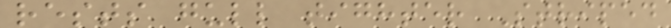rests gull tighter Striped
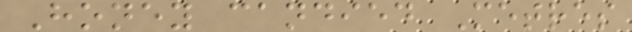Honey candied Metres
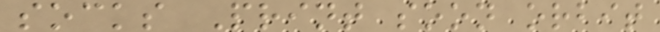socks Print soon orbit
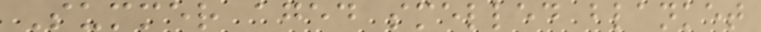Summer aged smelled blanket
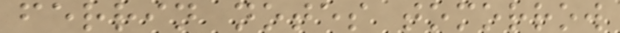ferrin notes tomorrow
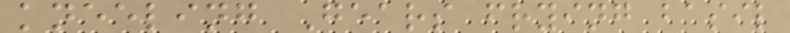kneeling Gears frying basil
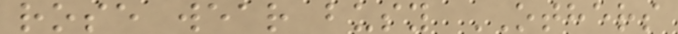rose wear busy OTHERS
